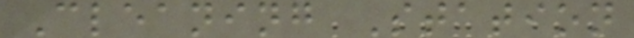Cleaning Station
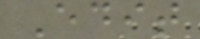Edit
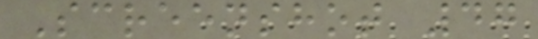Screenshot 47
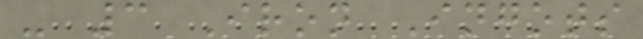- 3 Iron Ingots
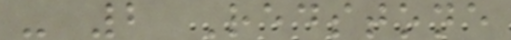- 2 Redstone
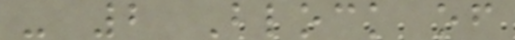- 2 Block of
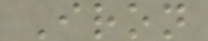Iron
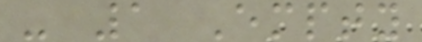- 1 Empty
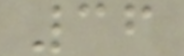36
